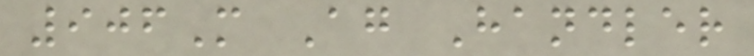906M Ag Handler
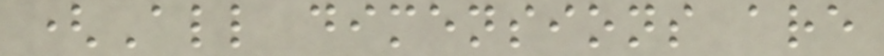(All dimensions are
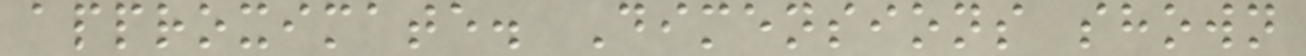approximate. Dimensions shown
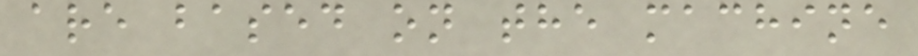are based on the machine
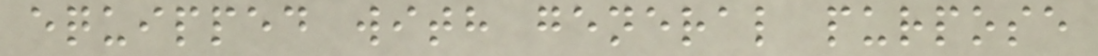equipped with general purpose
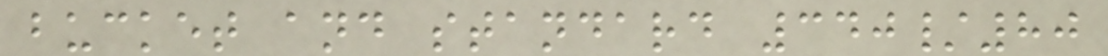bucket and standard 340/80
